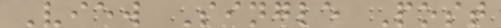View Single Post
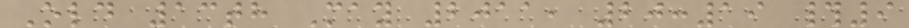Old 13th May 2011, 20:19 #9
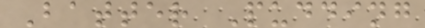Batter Pudding
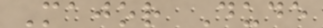Major Dude
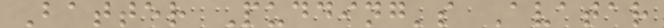Batter Pudding's Avatar
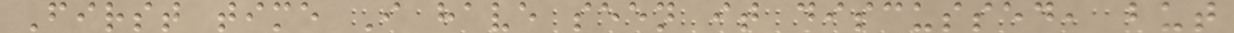First time I have seen it discussed, but
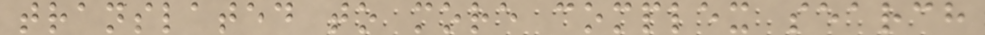translated to more complex search
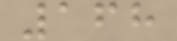168
